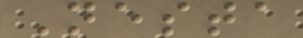Nesta
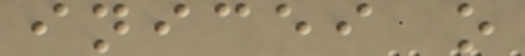inicei o
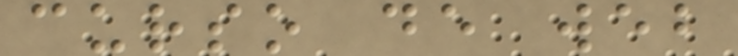curso de web
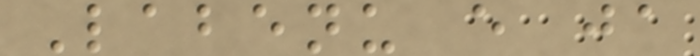Labenu e ja
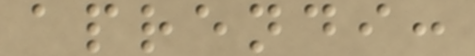aprendi:
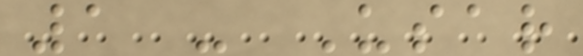1 - Usar
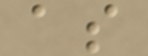as
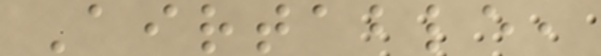Airtable,
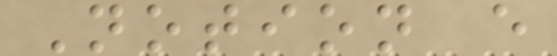Notion e
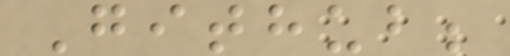Github;
